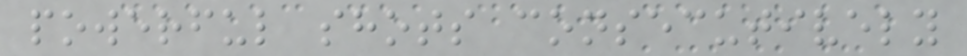powerful shots consecutively
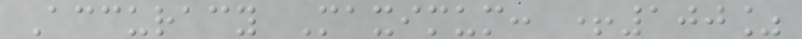Accuracy Maximum: +100%
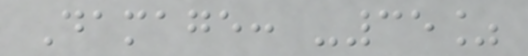Damage: -35%
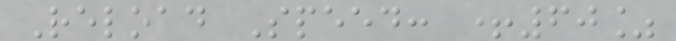Reload Speed: +60%
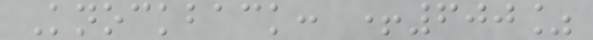Knockback: +600%
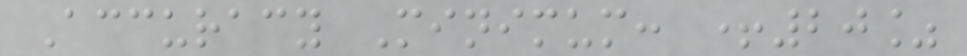Accuracy Minimum: +20%
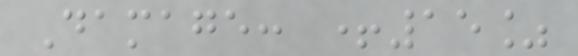Damage: +15%
